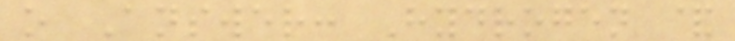o Answer: Hydrogen &
